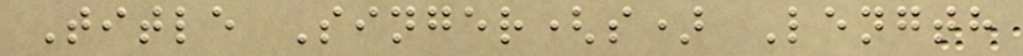Title Singer(s) Length
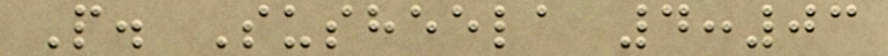P. Susheela 4:03
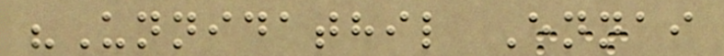"Unnidathil Ennai
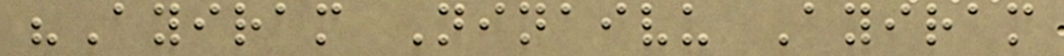"Ayiram Ninaivu Ayiram
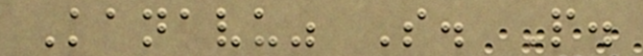Kanavu" S. P.
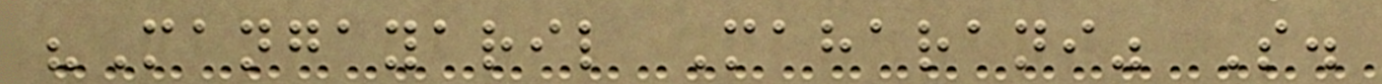"Mangayaril Maharani" S.
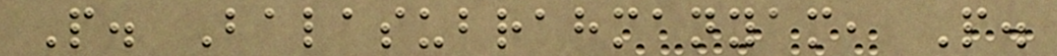P. Balasubrahmanyam, P.
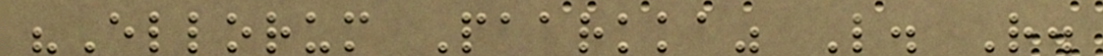"Ellorum Paarkka" L. R.
